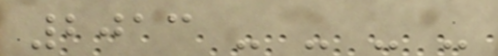2013 - - - -
